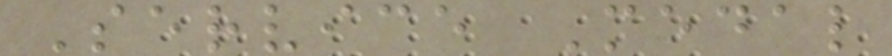Service Medal
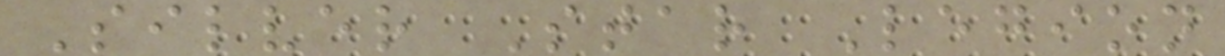Silver Star Legion
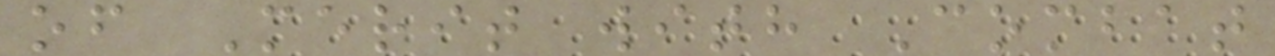of Merit with Combat
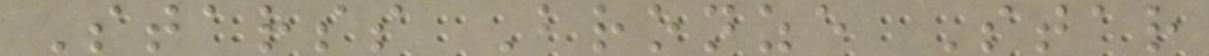Starss Bronze Star
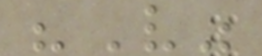"V"
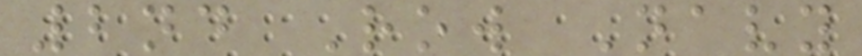2nd Row Navy
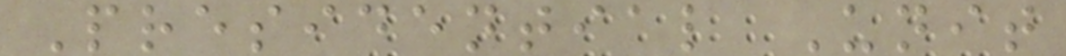Presidential Unit
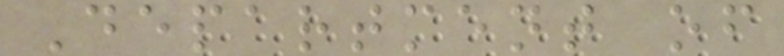Department of
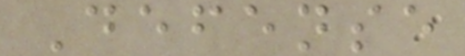Defense
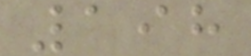198
